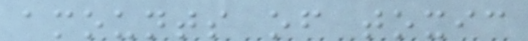amounts of toxic
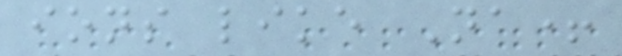ions like Na+
